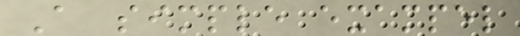A simple exampel
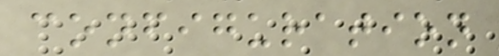configuration
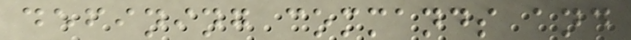defining commands and
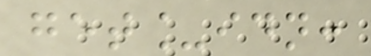get_idn:
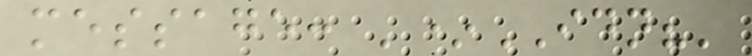message: '*IDN?'
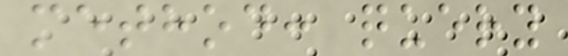method: query
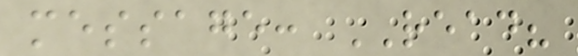message: READ?
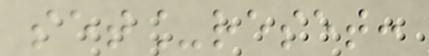set_reset:
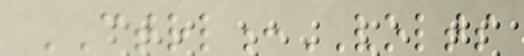CTRL:VOLTS
